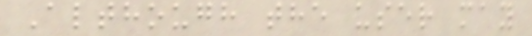Although the user may
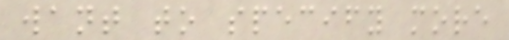want to specify more
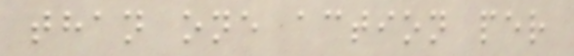than one action per
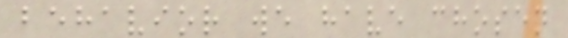behavior we have chosen
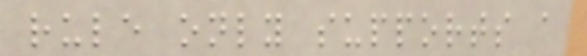rule only supports a
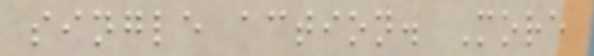single action. More
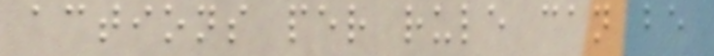actions per rule can be
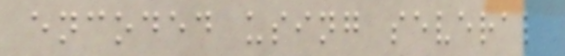encoded using several
